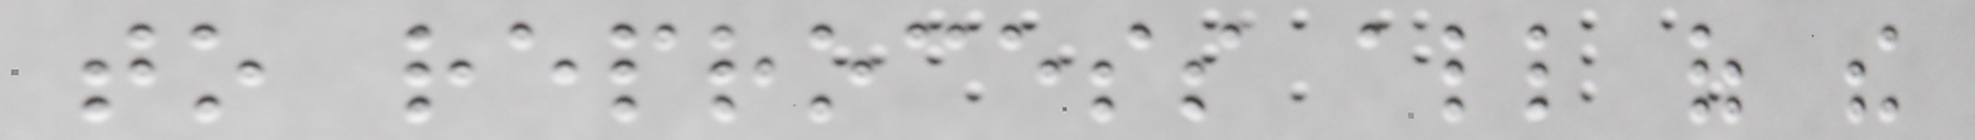to reprocess all of the
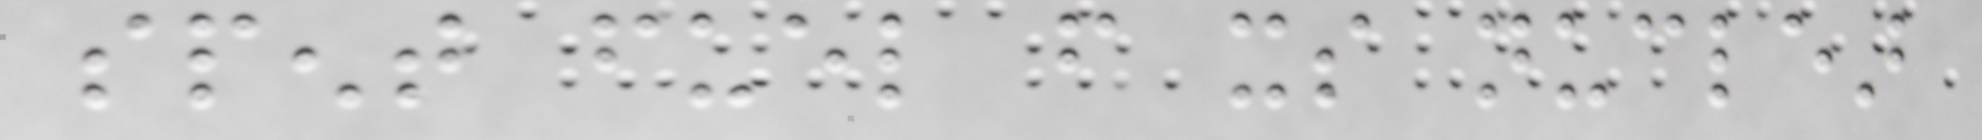spent fuel from its nuclear
